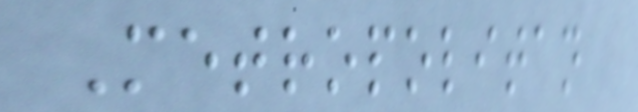Metropolitan
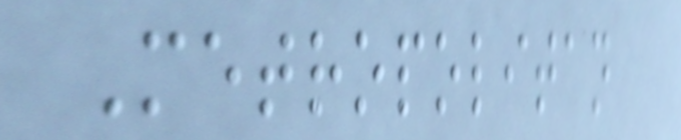Metropolitan
